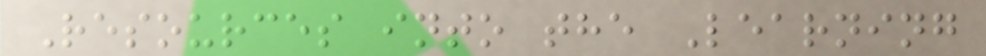Resources into the Learning
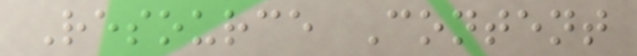Resource Content
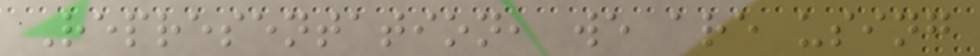Representation, we are using
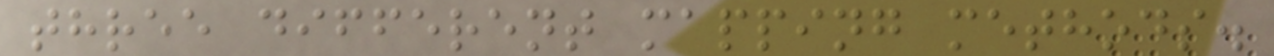three different mapping methods.
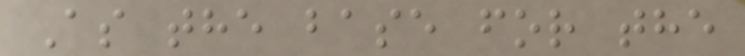As the base for the
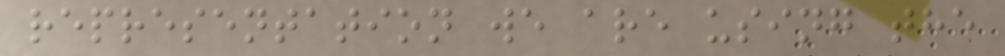representation we are using the
